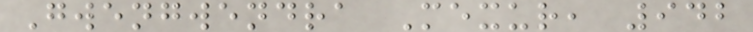Gwengwendra Mexur, 942
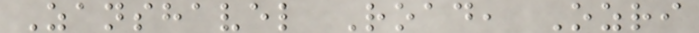Zanshavel Road, Ozri
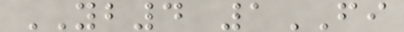YB4 1FI
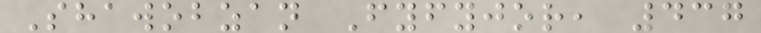Shawobzan Fyfyjor, 437
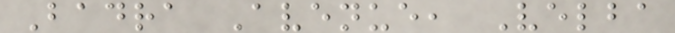Badra Avenue, Velba
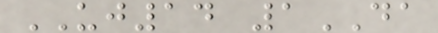UJ14 1DA
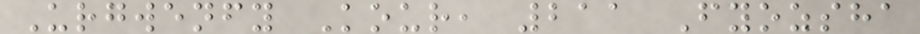Urgwenfy Kour, 211 Fyozsha
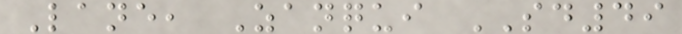Lane, Zanqui SD49
